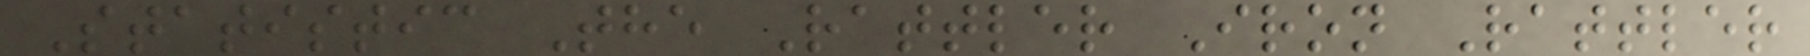Statistic The Rattler Iron Rattler
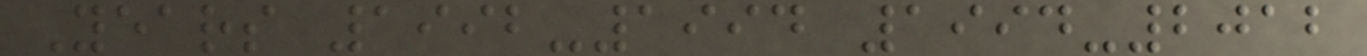Years 1992-1994 1994-2012
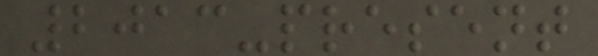2013-present
